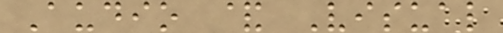Audio & Visual
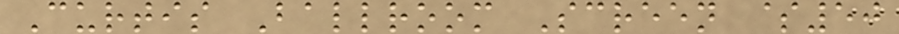Curtis Ballroom Screen $50
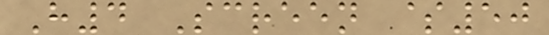H4 Screen $50
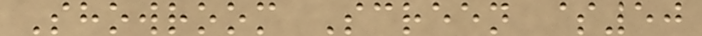Showroom Screen $50
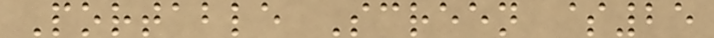Portable Screen $25
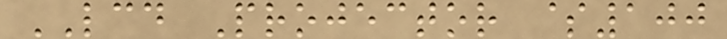LCD Projector $100
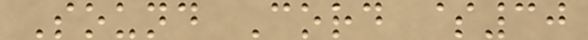Sound Cord $30
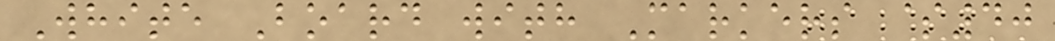White Board with Markers $40
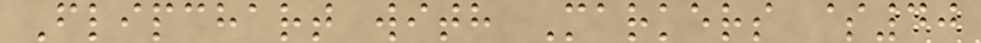Flipchart with Markers $40
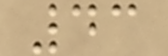43
